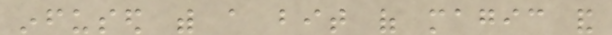infused with a bit of magic and
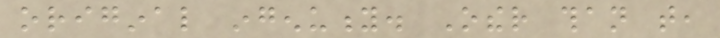original ingenuity. Other than that,
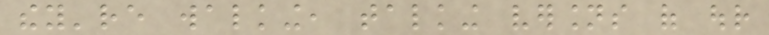they're walking, talking versions of our
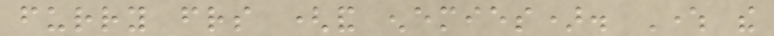furry friends (and enemies). Where the
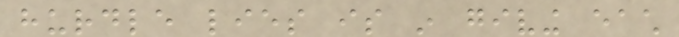hurdle lies is in giving each
